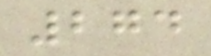274
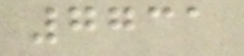7731
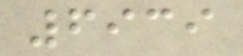6939
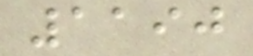1190
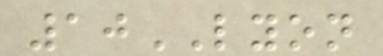10LYON
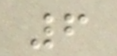6
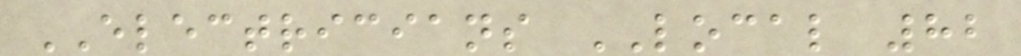ELECTRICIANS LOCAL 82
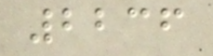2236
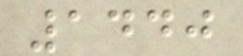1440
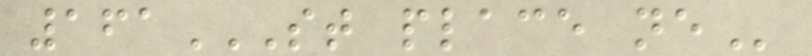161ST PLACE NE
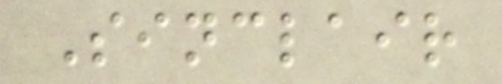Sinclair
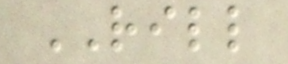RILL
